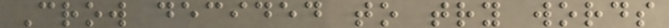Crow decided to try words
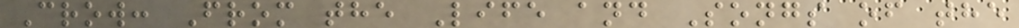Crow: From the Life and Songs of the
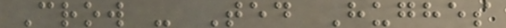Crow - Ted Hughes
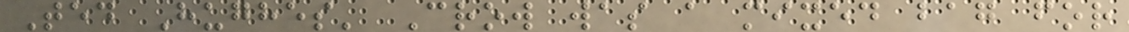Ted Hughes' Crow was a mixed bag for
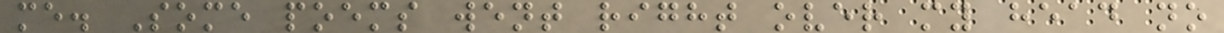me. Some poems went right over my head no
